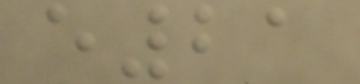e21
